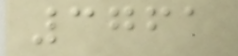3761
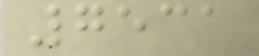7531
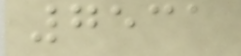7531
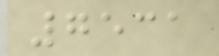7531
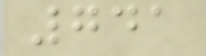741
